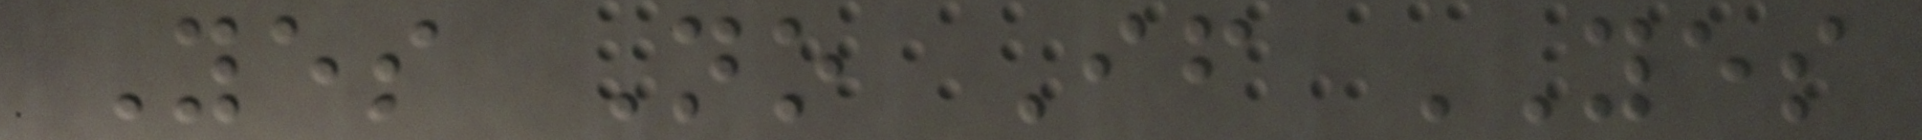Yes No If YES
